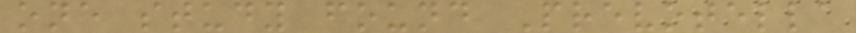one study found Prevotella
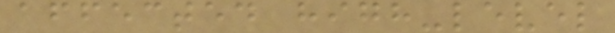affected high-level
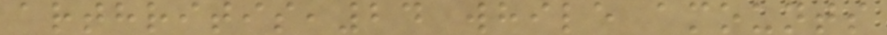arthritis,24 while amounts
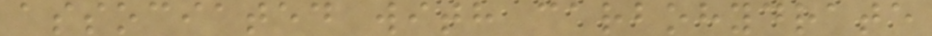associated with carbohydrate
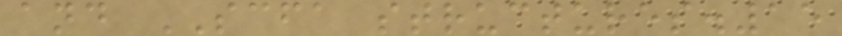and SCFA structures.15
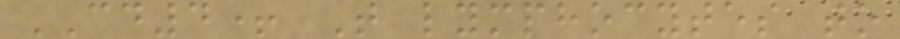CD4+ T lymphocytes to
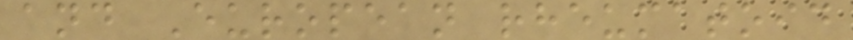and European rheumatoid
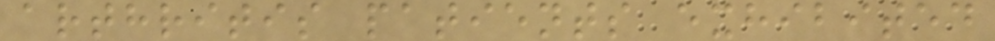arthritis patients exhibited
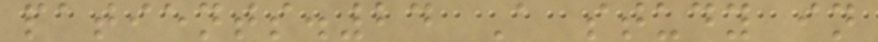patients.24 A study in
